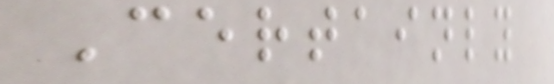Certainly
